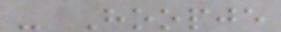- Hoopje
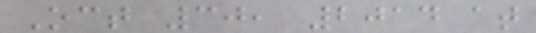Oct 30, 2014 at
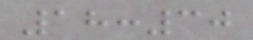18:30
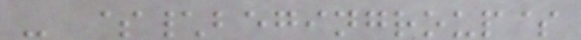- $\begingroup$
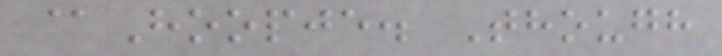@Hoopje. Though
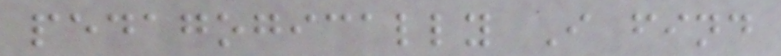pedagogically I find
